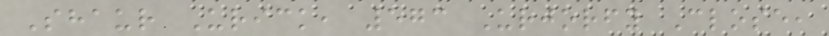Shaur Urick, 573 Urjorfy Close,
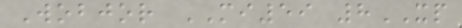Wobjor MI59 8XP
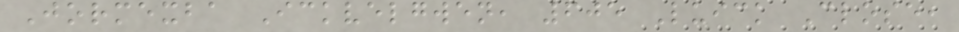Jormexba Ickvelgwen, 605 Luick Close,
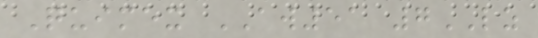Quimex AW51 7LZ
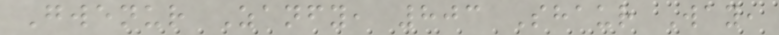Gwenur Zanfy, 803 Shaur Way,
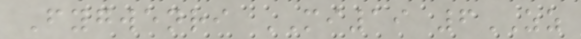Fygwenri MI19 6ZZ
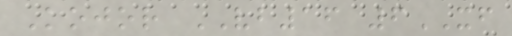Kojor VB16 6XF
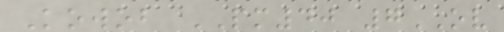Kowob PM40 7OV
